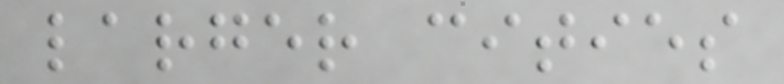larger cities
